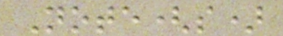Note(s)
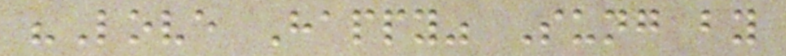"Love Happy" Sung by
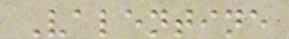Valentine
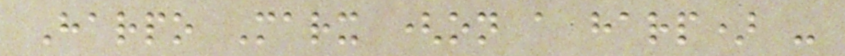Harpo Marx (on a harp) -
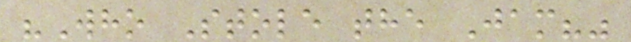"Who Stole the Jam?"
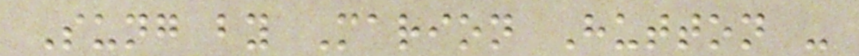Sung by Marion Hutton -
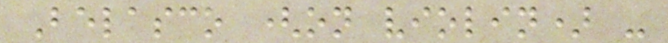Belasco (on violin) -
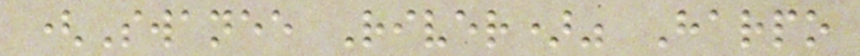(Swanee River)" Harpo
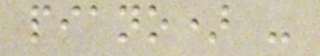piano) -
